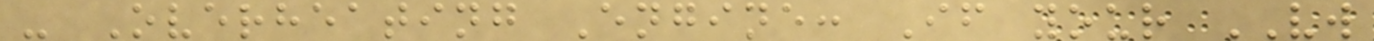- Overheating Engine: If your VW
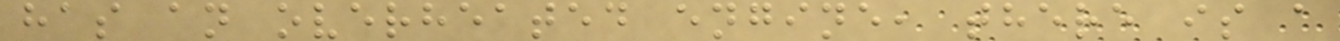has an overheated engine, there is a
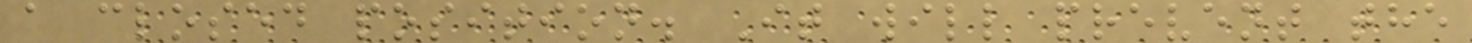a closed position. It will prevent the
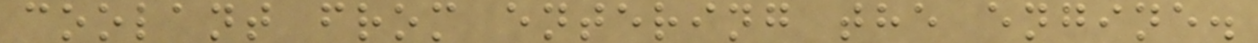coolant from entering the engine.
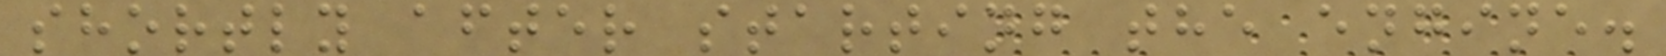shortly after starting the engine.
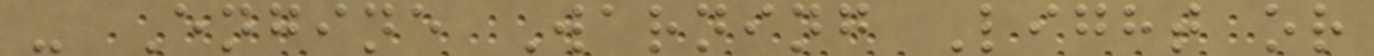- Engine Warning Light or
